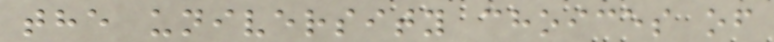the university choices of
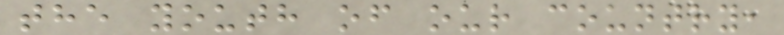the youth of our country,
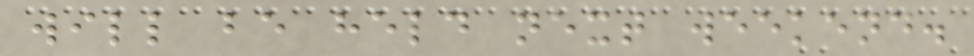will be held next weekend.
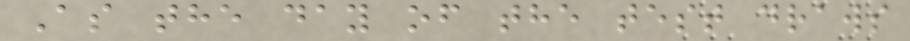As the day of the test draws
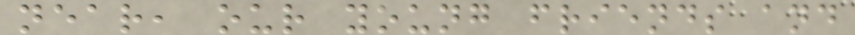near, our young friends and
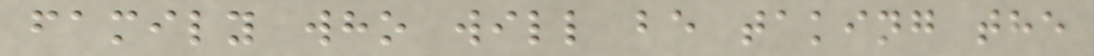family who will be taking the
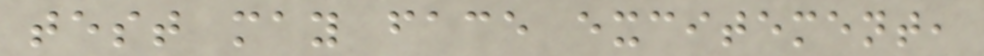test may face excitement,
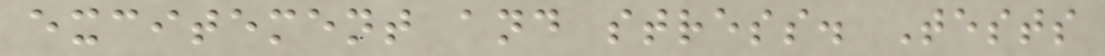excitement and stress. Tests
